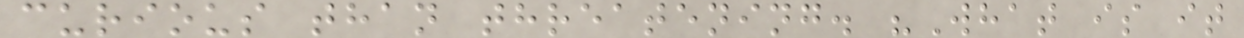curious than threatening. "What is it
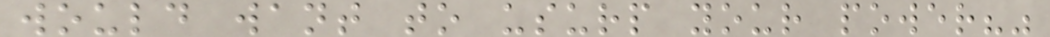would want to usurp your power?"
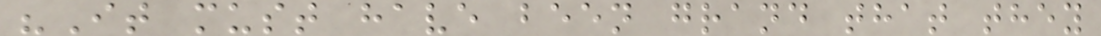"It must have been grand that they
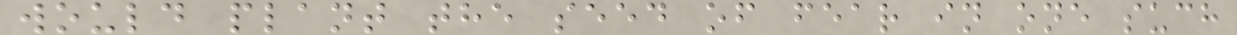would plant the seed of fear in one such
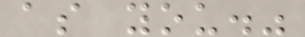as you."
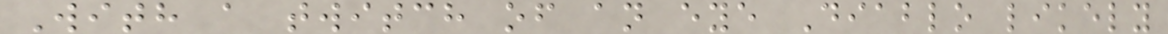With a twitch of an eye Diablo likely
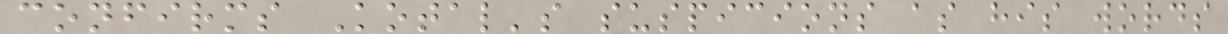confirms Kotal's suspicions as his words
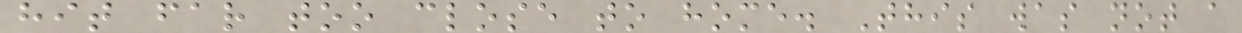hit far too close to home. This was not a
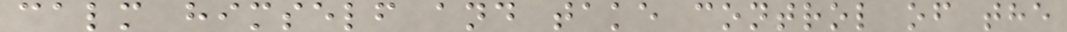calm himself and take control of the
